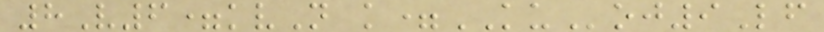8V6=kvN k=KUoj9Lf
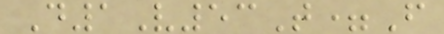D1V53T=F
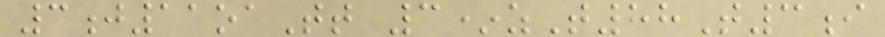3j11oaTt 3*zT88T3i
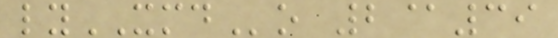lyXMDo 2@39
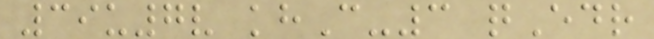39u7v khC-3 qEdr
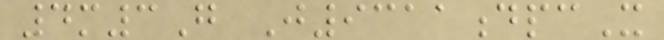4m3G J9311dpcX
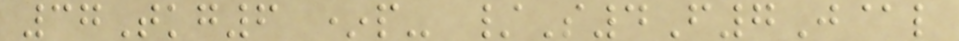37Tkg6 *p- /S4F7J@l
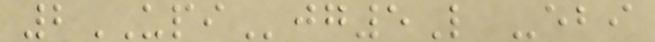2UPIjg5L -ebi
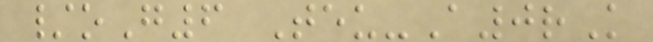/oG6 Teu-A0rK
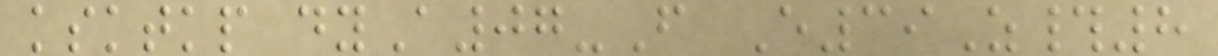ksktkp dyA07-F E39Z#8
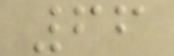66
